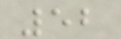52
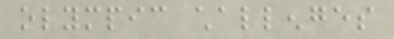olympic challenges
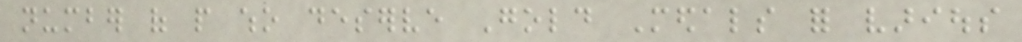number of people who deserve Gold Medals for various
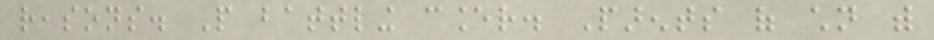reasons. People battling cancer. Parents of children with
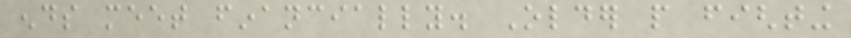ends meet financially. Older people fighting
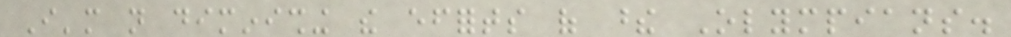I'm not diminishing the efforts of these Olympians.
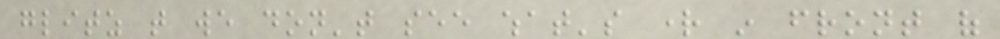glitz that we don't see what's right in front of
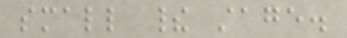small their stage.
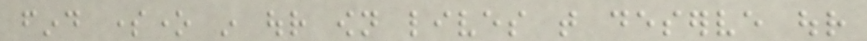find someone in our own lives that deserve our
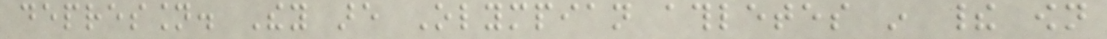depression. They are Olympian athletes in their own
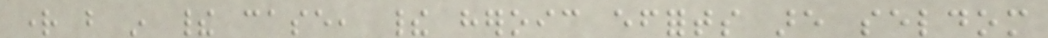right but in their case, their heroic efforts are seldom
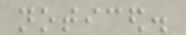noticed.
